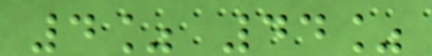4% 44%
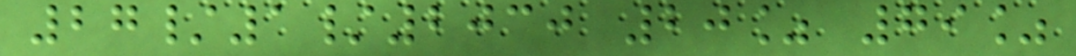27/1/2030 20% 79%
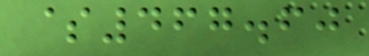$467.60
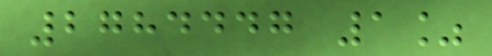2784447 1%
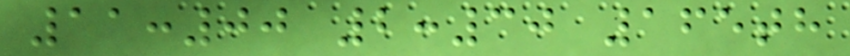11:00 2:30 165th
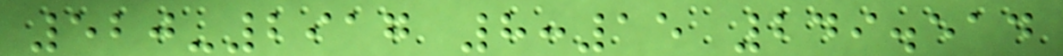520-2917 8:15 249.514
